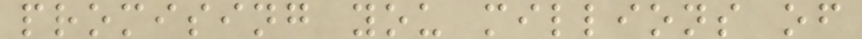promising you millions of
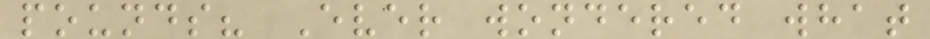pounds? Ever wondered what
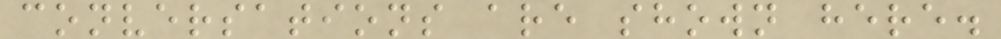conversations are shown here.
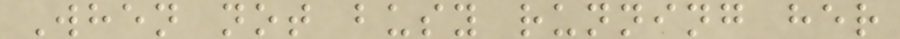When not busy running her
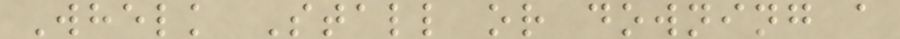Whelk Stall or downing a
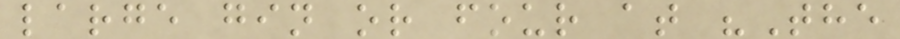large gin or four at "The
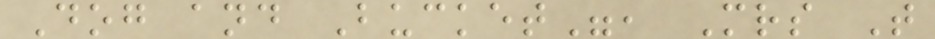Dog and Bucket", Mrs T
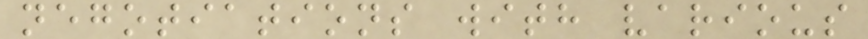negotiations with various
